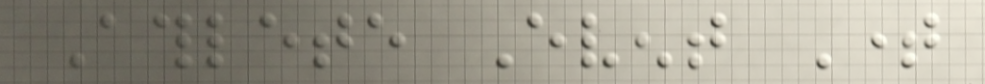Athlete Event Time
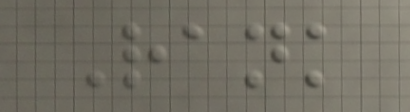Rank
